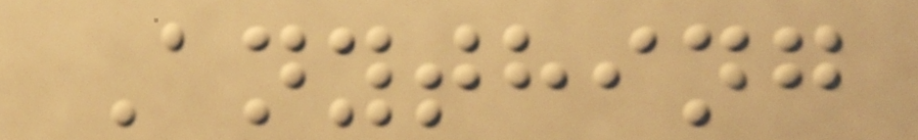Anything
